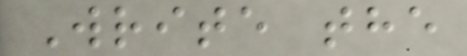Write the
